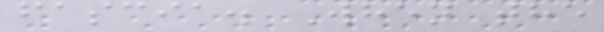fascia. When the
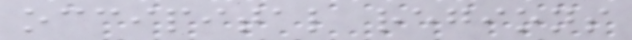occipital regions
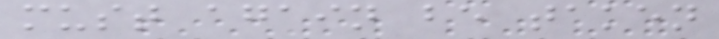must again be taken
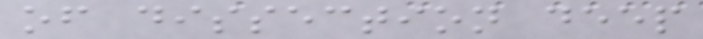of dissection deep
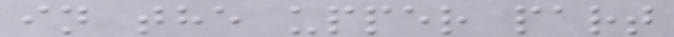in the upper part
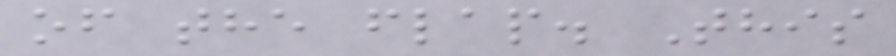of the flap. This
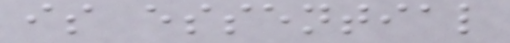is essential
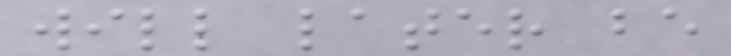will later be
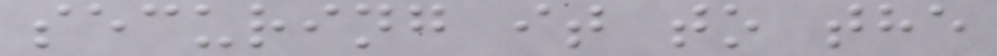securing it to the
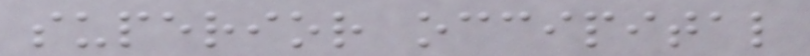superior occipital
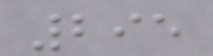295
